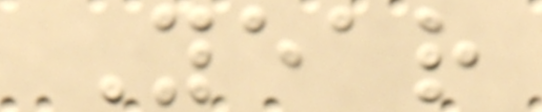Year
